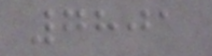7801
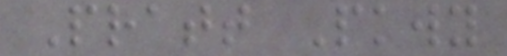Pratt Pkwy
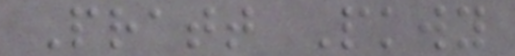Pratt Pkwy
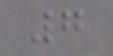7
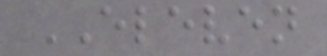ELEVEN
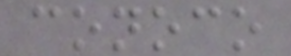conoco
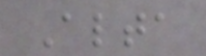Alta
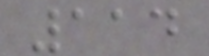114
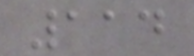114
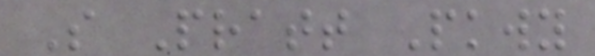S Pratt Pkwy
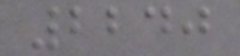2240
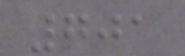701
